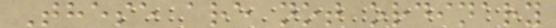These are not ordinary
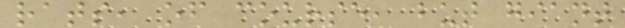rats, of course, but giant
